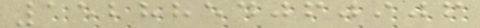1528854060906
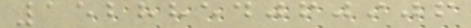1528854060906
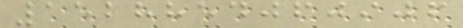1528854060906
